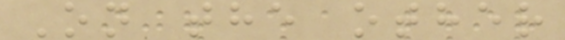On the other
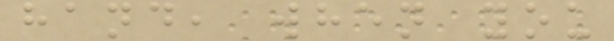hand, when you
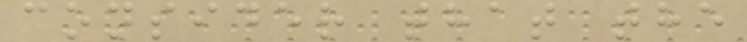consider that the
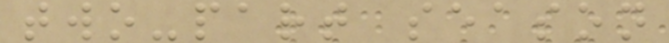two-part season
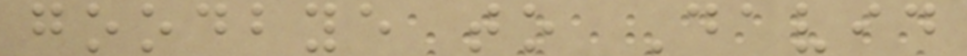goodbye to David
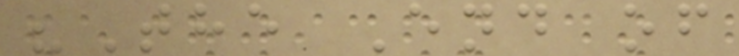"The End of
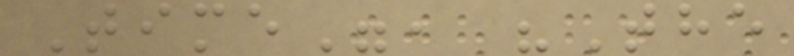Time", "The
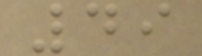49
